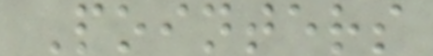Pointers
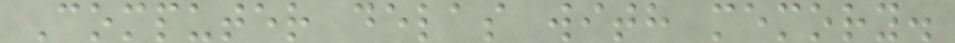Computer delas with memory.
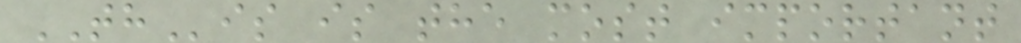THis is the most important
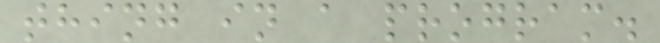thing in a program.
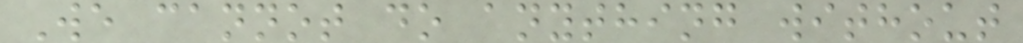We cannot do anything without
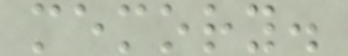memory.
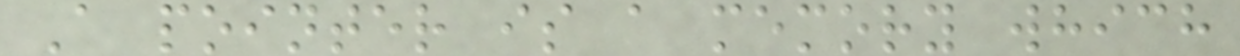A pointer is a memory which
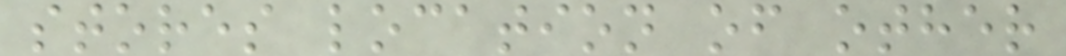stores location of other
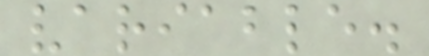variable.
